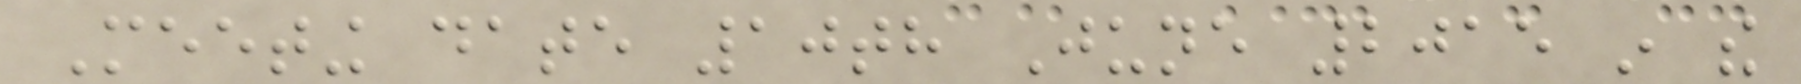Meeting date 10th June 2015 in the
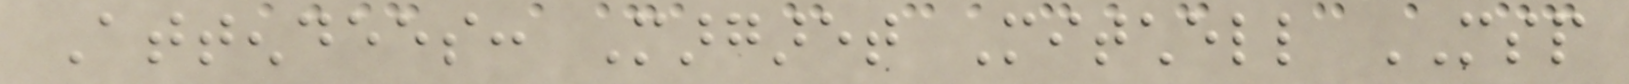Attendees: Margaret Mitchell MSP
